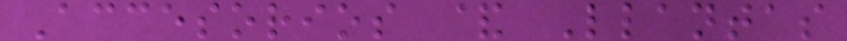Accesorios & Llantas
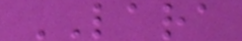LARA
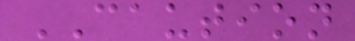CAUTION
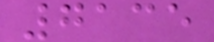7135
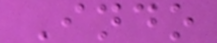Indo
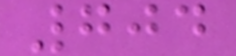704
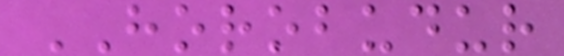HOROBUDUR
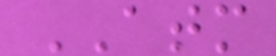ATM
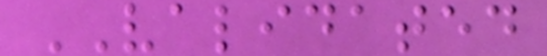VALIDATED
